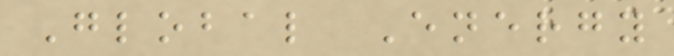Global Energy
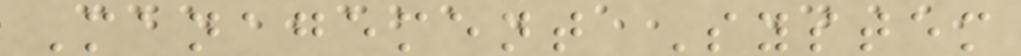Management System
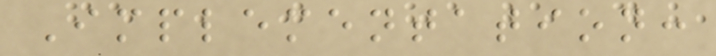Implementation:
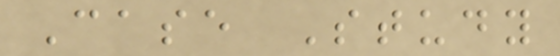Case Study
